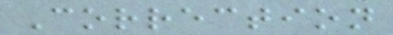Correction
